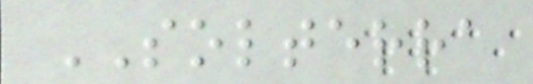SOLTERRA
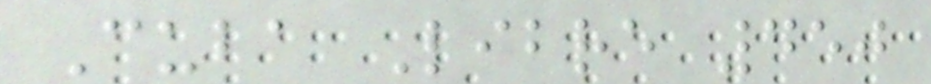Cuba Libre 450
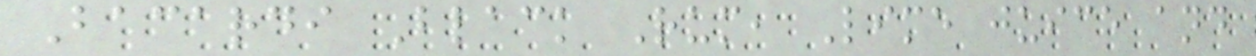Bacardi Black Rum, Lime juice and
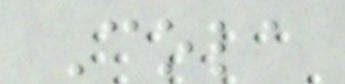Cola
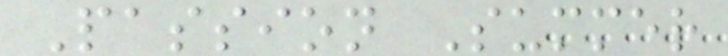Passion Summer
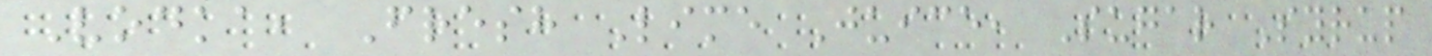Vodka, Fresh Lime Juice, Sugar Syrup
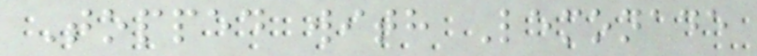Topped with Lemonade
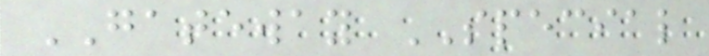GATEWAY SPECIAL
